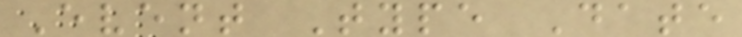Event Type Date
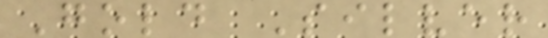Gold Silver
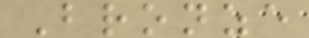Bronze
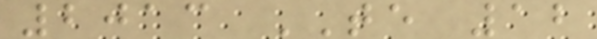2013 TE 12
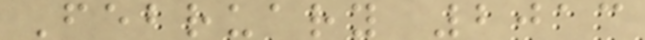February 2013
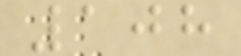108
